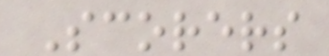Scorers
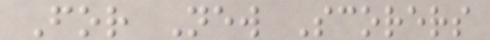For New Scorers
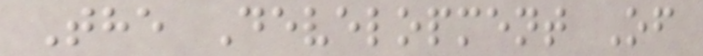The Development Of
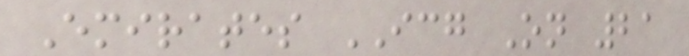Emirates ICG On 21
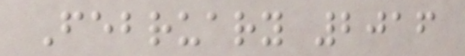February 2016
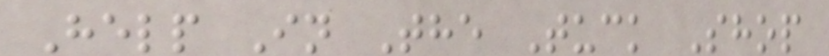Help In The Tuck Shop
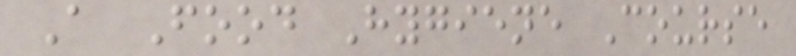A Food Hygiene Course
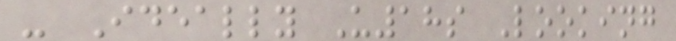- Ideally U18s Looking
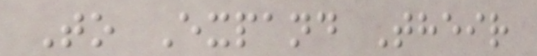To Expand Their
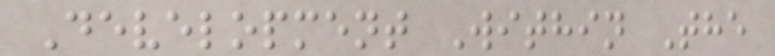Development Within The
